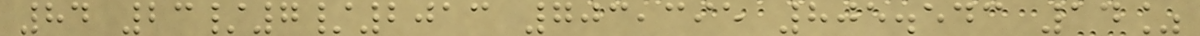84 23/7/2013 703,395 805.543 14%
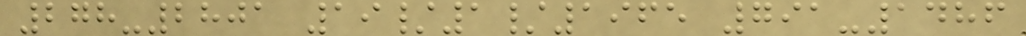278-2801 19/1/1965 791-1486
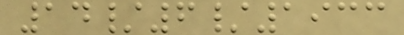14/6/1933
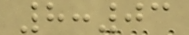8:03
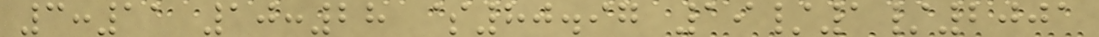3:11 10:28 $80.97 19/1/2001
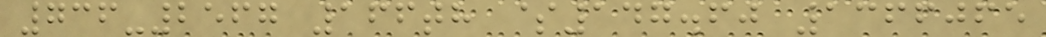736-2567 166th $147.60 1366065
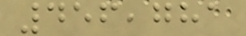456,781
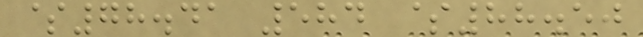$78.41 584 $88.50
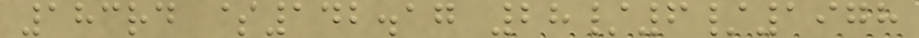183rd $142.17 28/6/1978
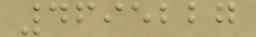4695227
